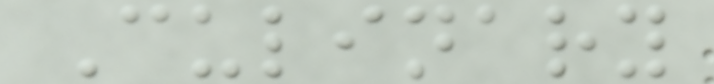Culinary
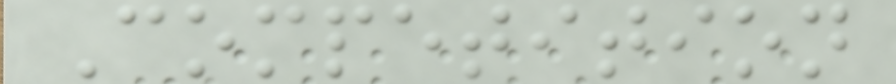Competition
